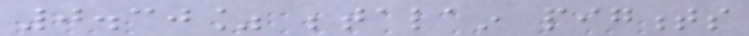0.30% betalain pigments
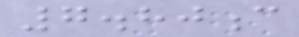7.80c
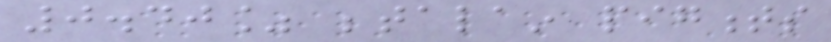0.40% betalain pigments
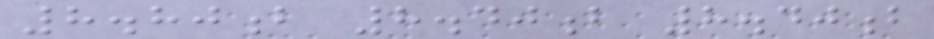8.80b 8.40b 8.40b
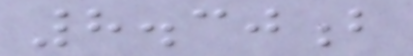8.30b
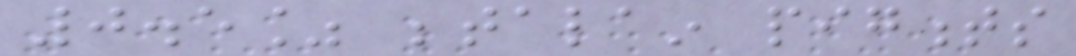0.5% betalain pigments
